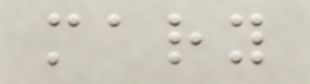mary
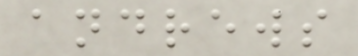andrews
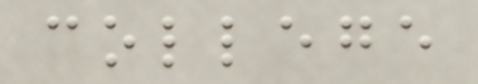college
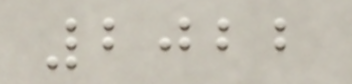2022
